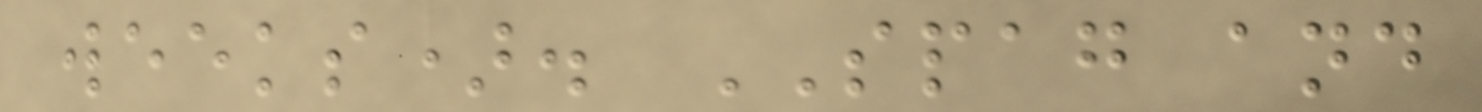weeks). SPAG and
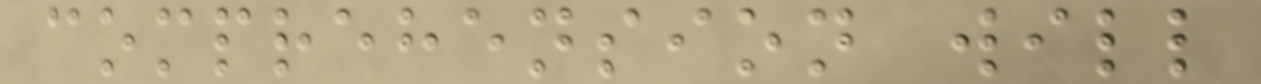comprehension will
